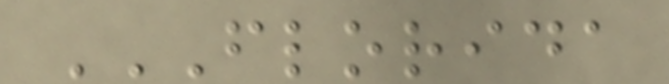FLORIDA
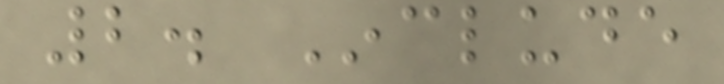2. Include
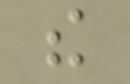the
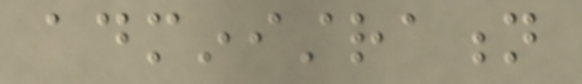administration
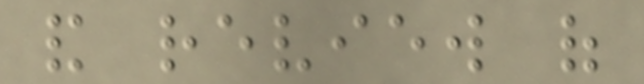and review of
